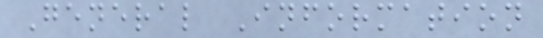General Information
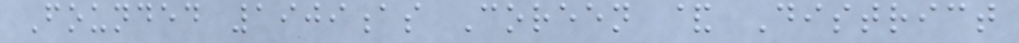Founded 1909as Coreen & District
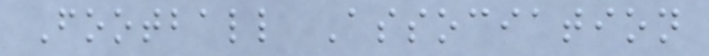Football Association
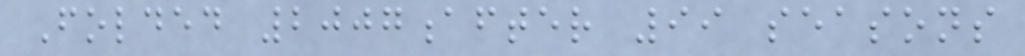Folded 2007after 99 seasons
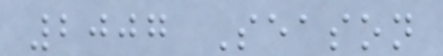2007 Season
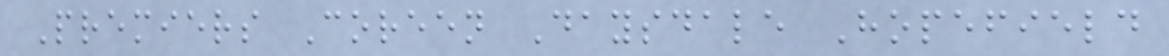Premiers Coreen Daysdale Hopefield
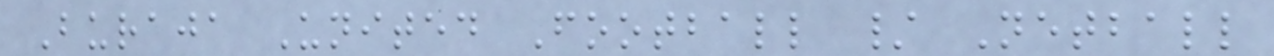Buraja United Football / Netball
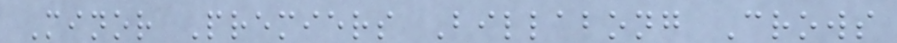Minor Premiers Billabong Crows
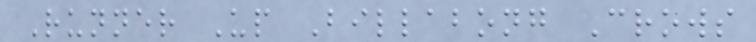Runner Up Billabong Crows
